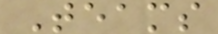Teams
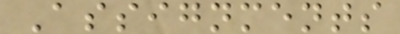Assignments
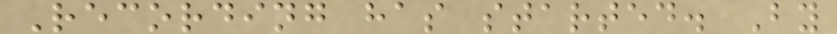Recording has started. By
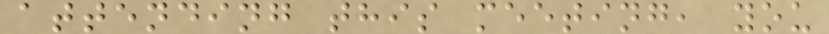attending this meeting, you
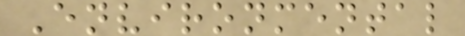Environmental
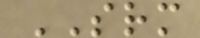SRM
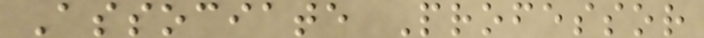Associate Professor
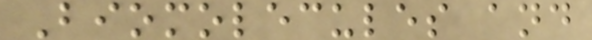Biomolecules and
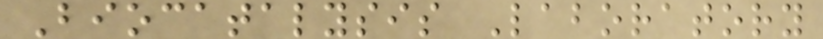Biocatalysis Laboratory
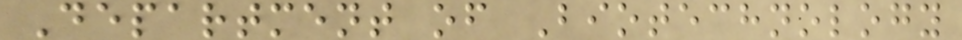Department of Biotechnology
